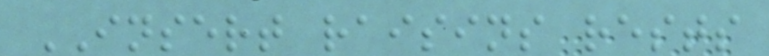INSERT raisins rests
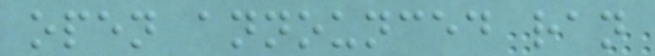open announced ran
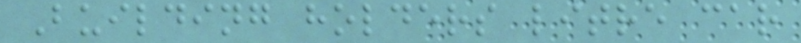Building holders litre car
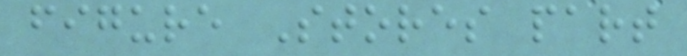figure Stores part
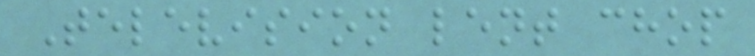Television lent chop
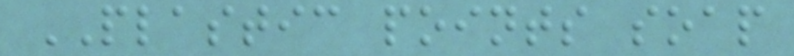PLASTIC points soap
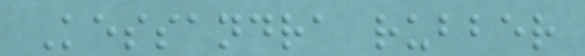Kessandra rubber
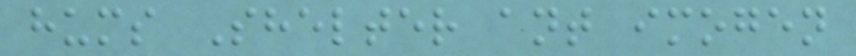hums Shelter ant imogen
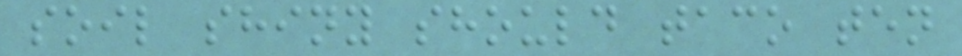soil shiny should taco ten
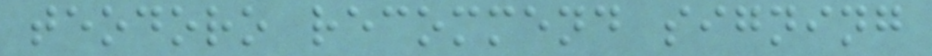teodoro recommend signing
